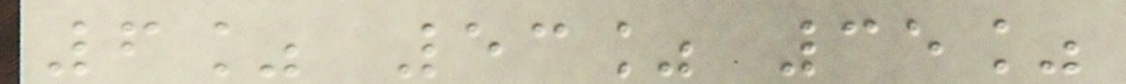6% 53% 35%
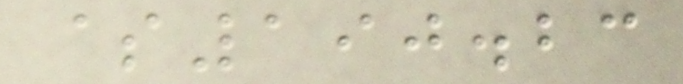$190.23
